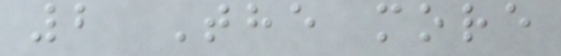2 The more
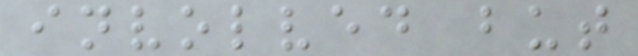involved but
